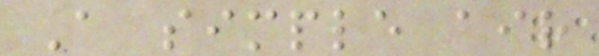A simple air
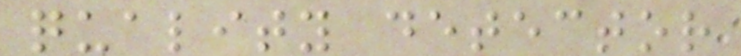quality detector
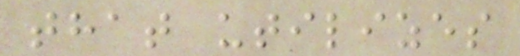that utilizes
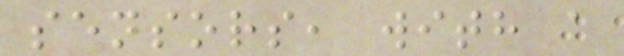sensors, with a
